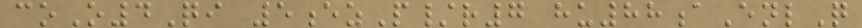coO4Qi 5ezP/r7 hu88aEnlQ
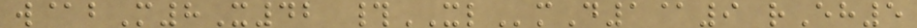w@bM8X42 #XLmD1@9 rEh5
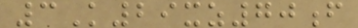3K29xz70f
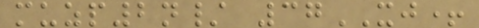muzp2n/ 37XJ+
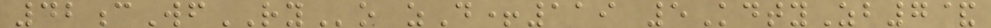42cWfRYo zD+119 5KdtyZb7&
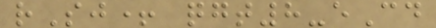rSj+ qgt8-eCd
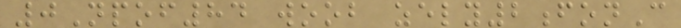0Npof84 woob zely2fonC
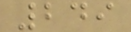249
